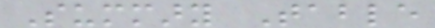Summary Table
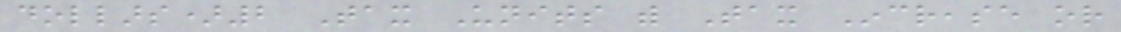dollars)2 Tax Units with Tax Increase or
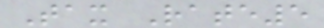Tax Rate5
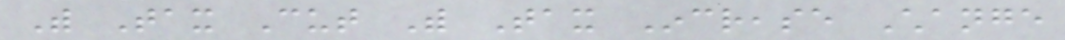With Tax Cut With Tax Increase Change
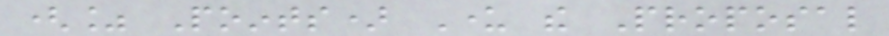(% Points) Under the Proposal
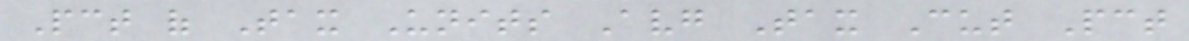Pct of Tax Units Avg Tax Cut Pct
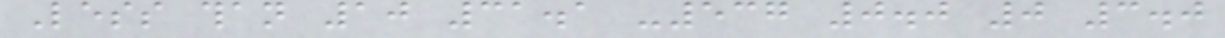Less than 10 31.1 -537 0.0 0 3.0
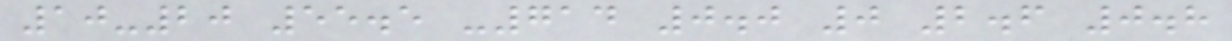10-20 55.5 -714 0.0 0 2.6 0.8
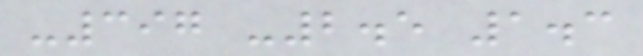-397 -2.5 1.3
